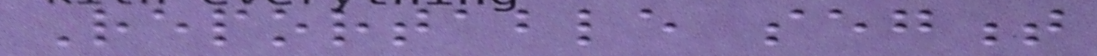Reportable segment
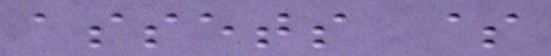assets $
